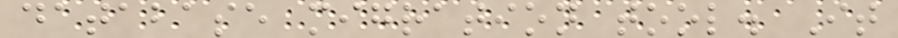database migration tool. It
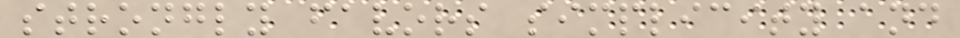strongly favors simplicity and
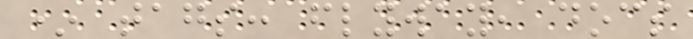* tags: flyway, docs
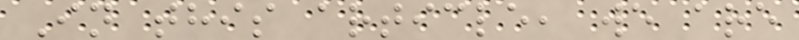In this article, we are
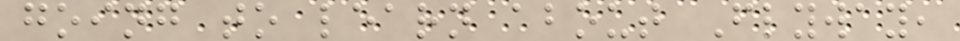going to learn about Flyway,
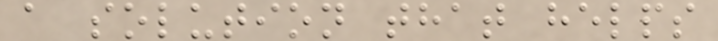a solution that helps
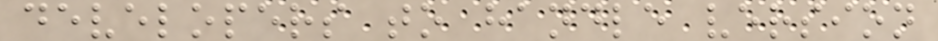developers to handle version
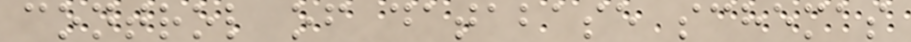control of database schemas
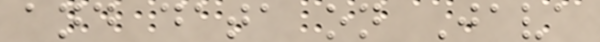and data on Java
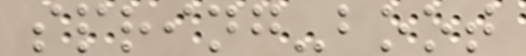spring-boot
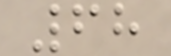68
